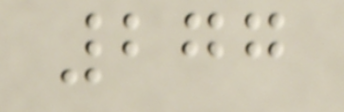277
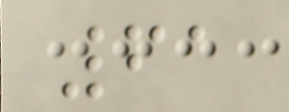61
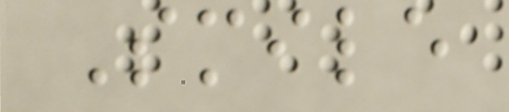Smile
